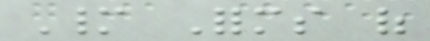Many Forms of
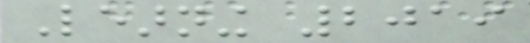Learning 2019
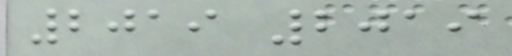2019 2019
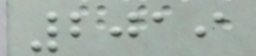2019
